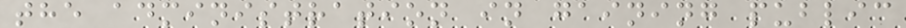the administration in gaining public
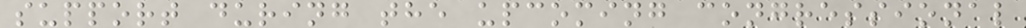support during the upcoming congressional
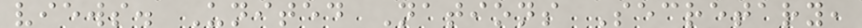views. United Nations Secretary,
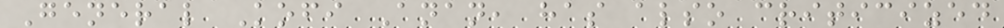General Kofi Anan, has also criticized
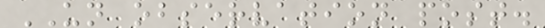UN observation post.
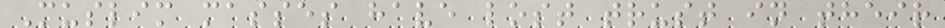Muslim masses have lost trust in their
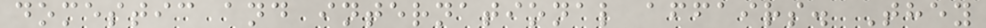domestic and international affairs. They
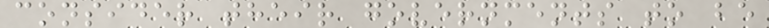consider their governments to be
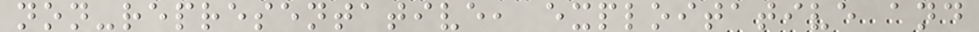non-representative, exploitative and
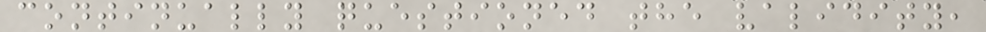continually questioned the validity,
